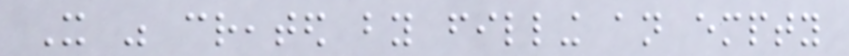It was created by filling an empty
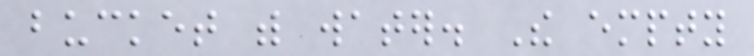bucket with water. The empty
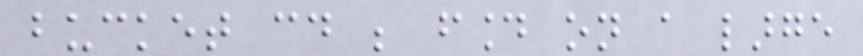bucket could be found on a large
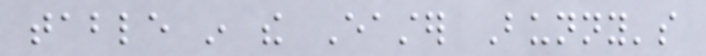table in the Easter Bunny's
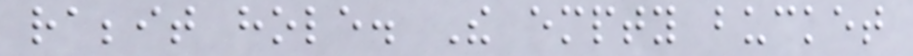rabbit hole. The empty bucket
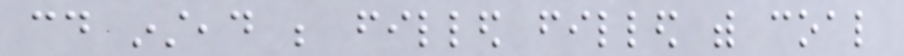could instead be filled filled with coal
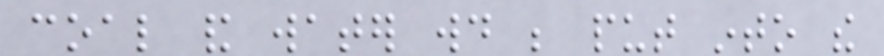coal and water would be put into the
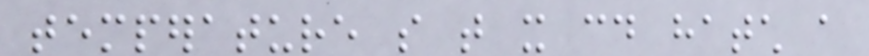temperature so that it could hatch a
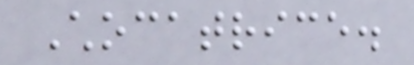Chocatrice.
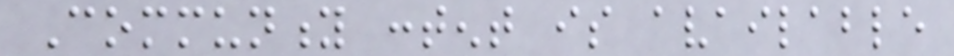Community content is available
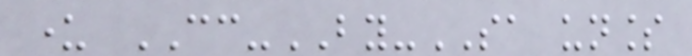under CC-BY-SA unless
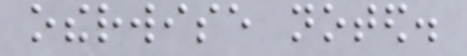otherwise noted.
